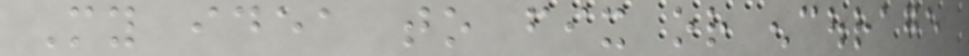My idea to fix or encourage
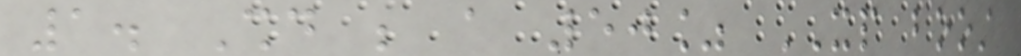1. Should be a 50% XP boost
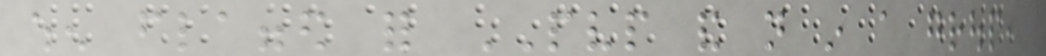when flagged for PVP and not in a group,
